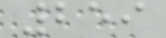259
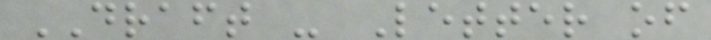DRAFT - Letter of
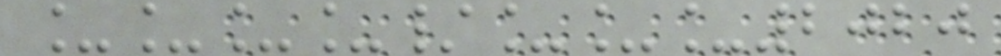____/___2020
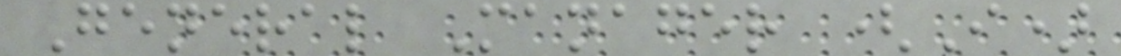General Manager (I)
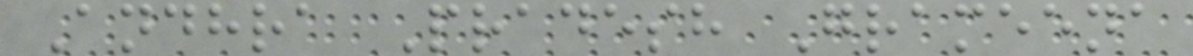Andhra Pradesh Grameena
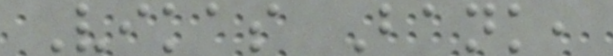Vikas Bank,
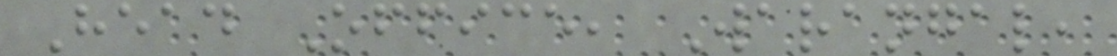Head Office, Warangal,
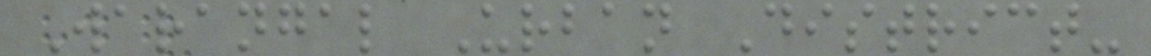Warangal Urban District-
